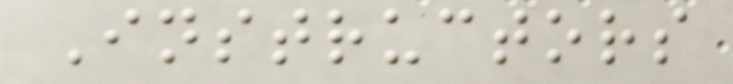Instructors
